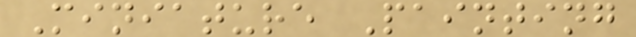Miniature Painting
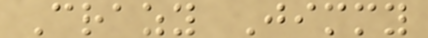Crazy Jimmy
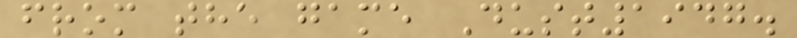from the game Dust1947.
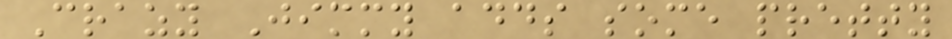Crazy Jimmy adds some pretty
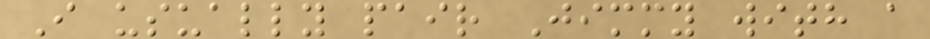I usually pair Jimmy with a
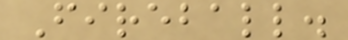Fireball.
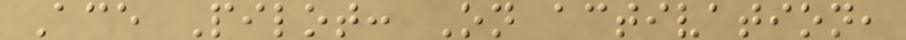Ace Pilot: On activation,
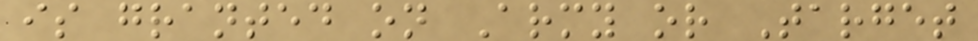is granted on Army or Target
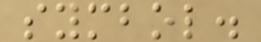symbol.
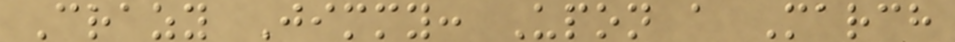Crazy Jimmy: Upon a March
